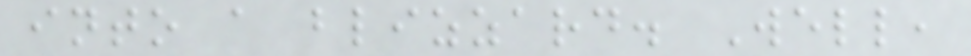into a blizzard. Well,
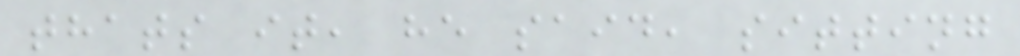thats it, he said, sitting
